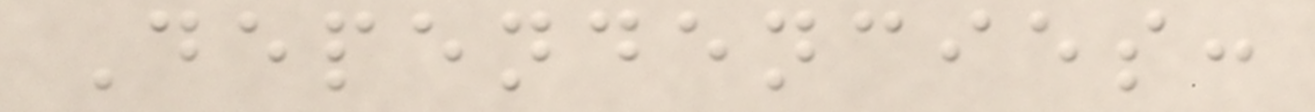Dependencies:
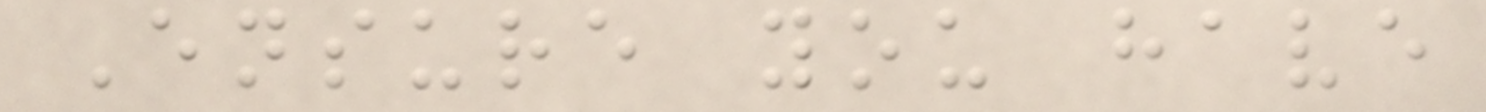Ensure you have
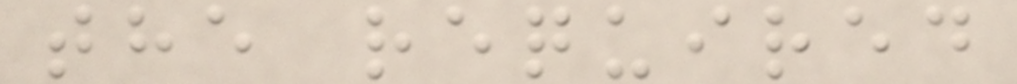the required
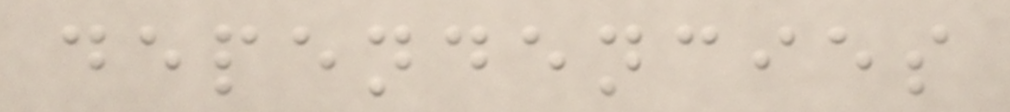dependencies
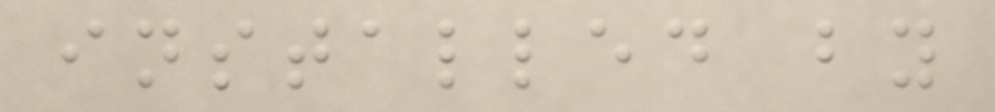installed by
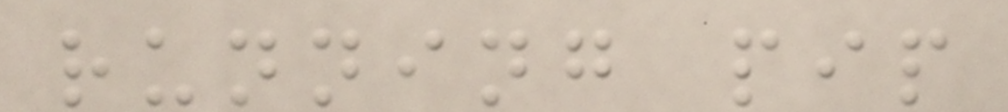running pip
